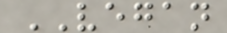VEGAN
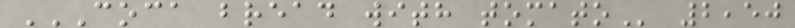COCA BREAD WITH TOMATO 2,50
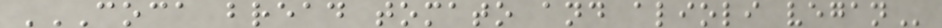COCA BREAD TOMATO AND ALIOLI VEGAN
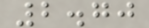2.70
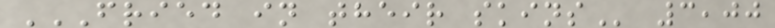FRIED IN THEIR SKINS 3,00
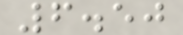6.50
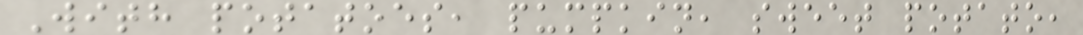With potatoes, pumpkin, sweet potato,
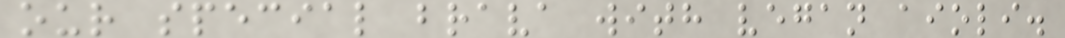our special brava with vegan aioli.
